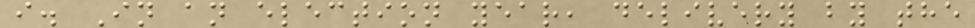i. In an election year, delivery by the
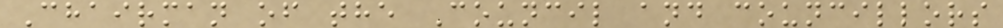Chairman of the Council and councillors
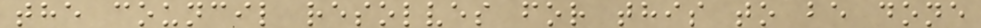the council resolves for this to be done
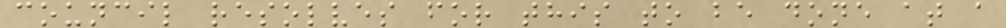council resolves for this to be done at a
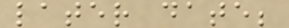later date;
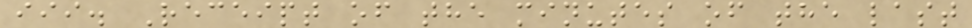iii. Receipt of the minutes of the last
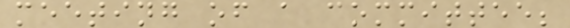meeting of a committee;
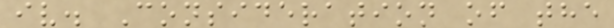iv. Consideration of the
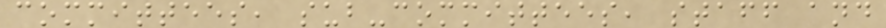committees, sub-committees, staff and
